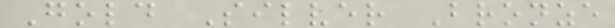Gold Silver Bronze
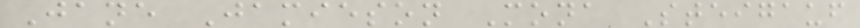Jane Jamieson Mona Steigauf
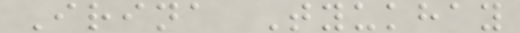Irina Tyukhay
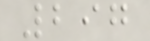297
